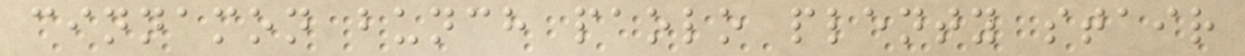cinnamon bunch paolo plenty stair
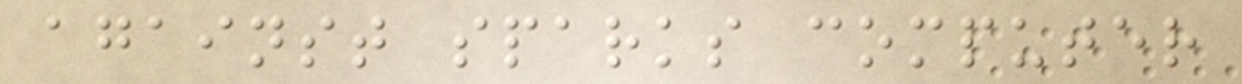against sparks computer
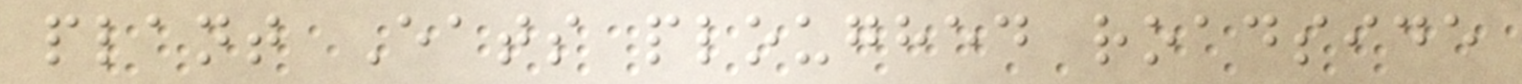plant Eats ploughed roadside
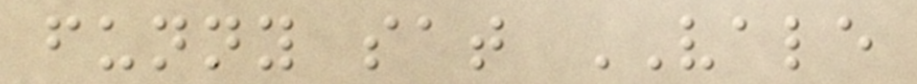funny sat VALE
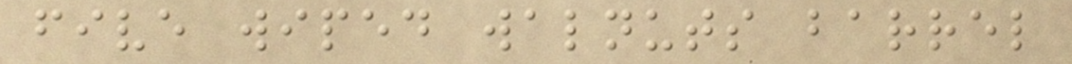five wiped walnuts barrel
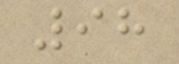98
